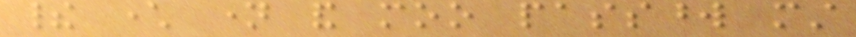their character name and moo password must
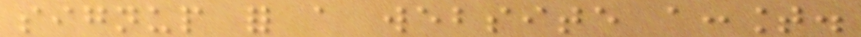signup for a website account.
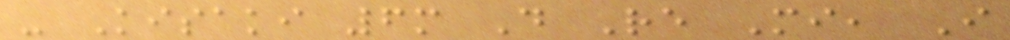- Kisaki 6m Do Re Mi, I
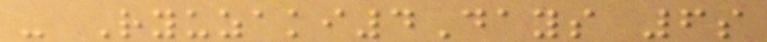- Ryuzaki4Days 6s
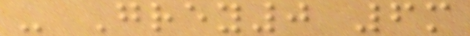- Grey0 6m
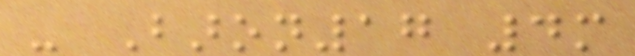- Baron17 4m
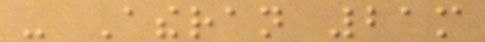- Atheran 21m
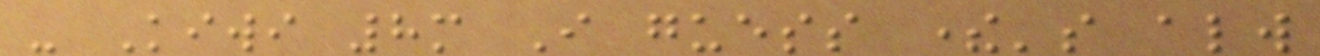- Kiwi 8m I guess there's always
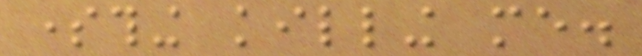something killing me.
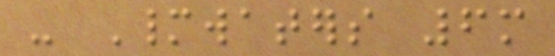- Manywaters 6m
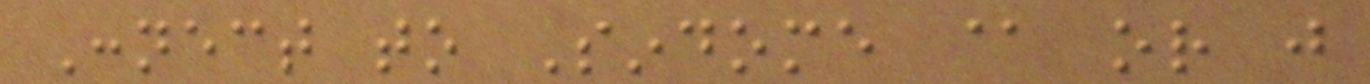Connect to Sindome @ or just
